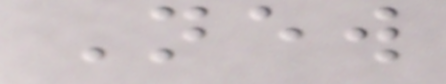New
